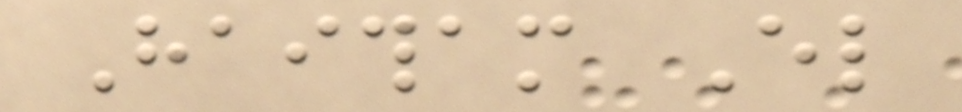Haitham El
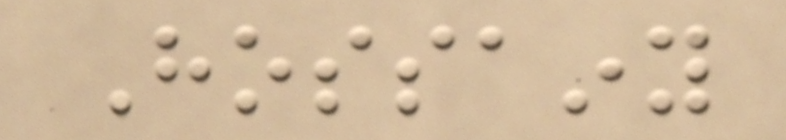Hossainy
